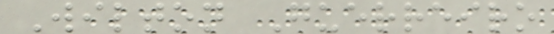Wilton Guerreiro
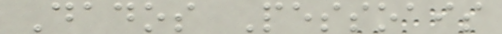Dados Pessoais
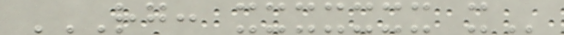RG: XXXXXXX X
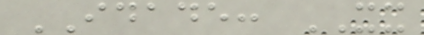IDADE: XX
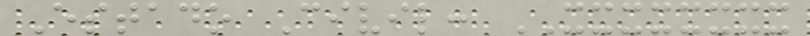Estado Civil: XXXXXXXX
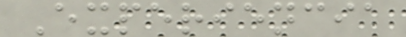Experiencia
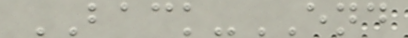BACK-END
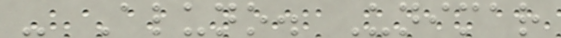- Aluno. Unimar
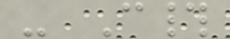- C#
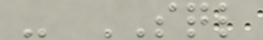- SQL
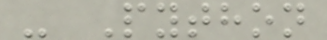- Python
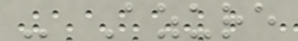- Azure
